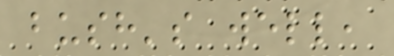bush's well,
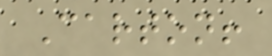Carton!
